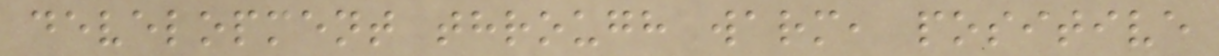development through warm, positive
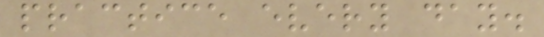practice every day.
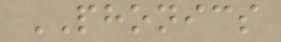PHONICS
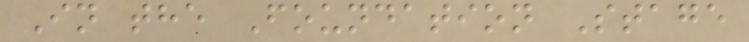In the Foundation Stage
